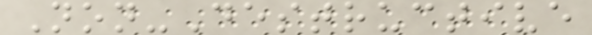Non-Destructive
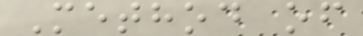Method of
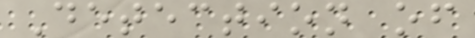Detection of
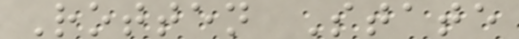Rotten State
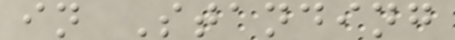in Standing
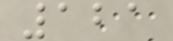121
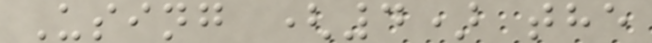Using (4) the
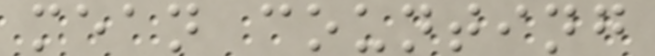mean counting
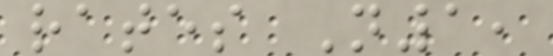rates N1,
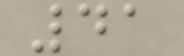41
